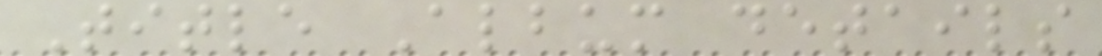Title Album details
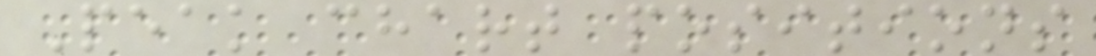Peak chart positions
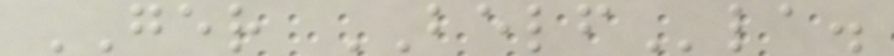GER BELFla.
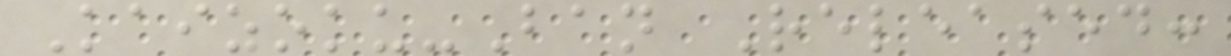Kaizoku-Ban Released:
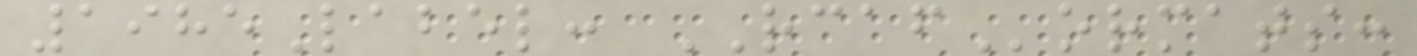1985Label: RCAFormats:
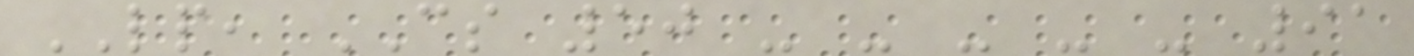LP, CS 50 - - - - - 91
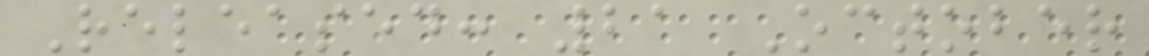Released: 21 October
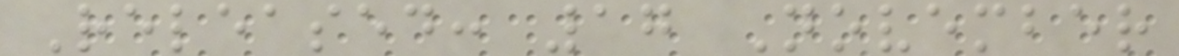Released: 17 November
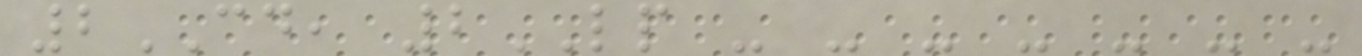2CD, 2LP - - - - - - -
